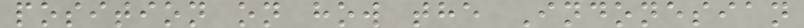position on how the Indonesian
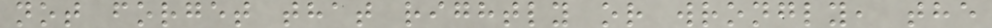not forget that rightly or wrongly, the
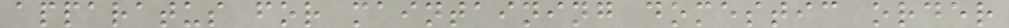apparatus for maintaining domestic order
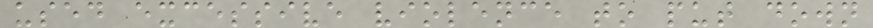used excessive violence to put down
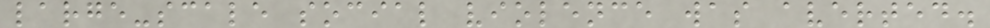large-scale social violence was averted.
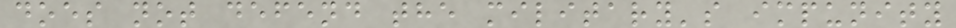does not defend the military's impunity
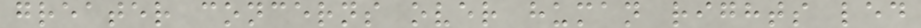greater concerns over human rights led
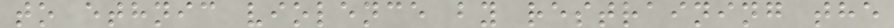to ethnic violence by restraining the
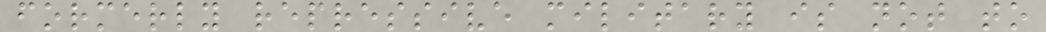formerly repressive military is not to
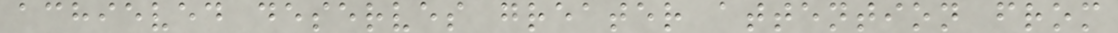achieved deserves greater attention from
